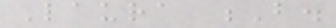Laura B.
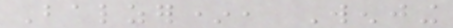Balzer*, Wenjing
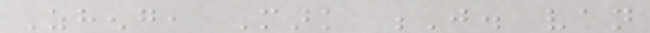Zheng, Mark J. van
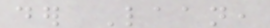der Laan,
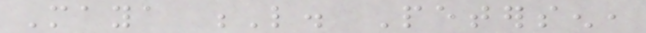Maya L. Petersen,
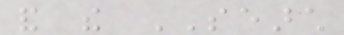and the SEARCH
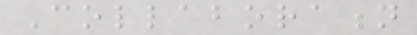Collaboration
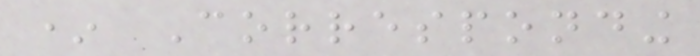* Corresponding
